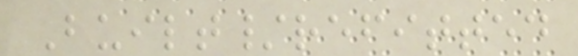Built/refitted
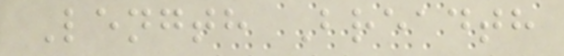Length Breadth
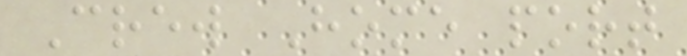Crew Home port
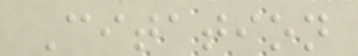Citation
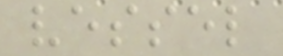vessel
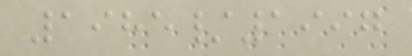1985/1997
